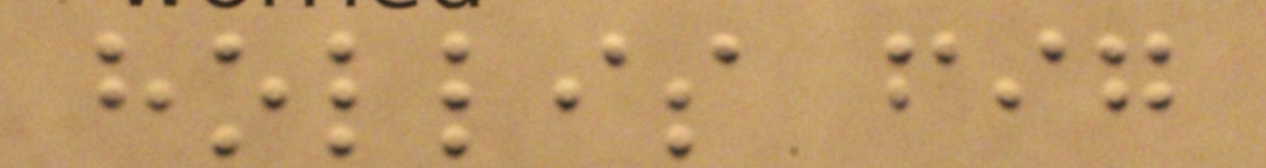hollis fig
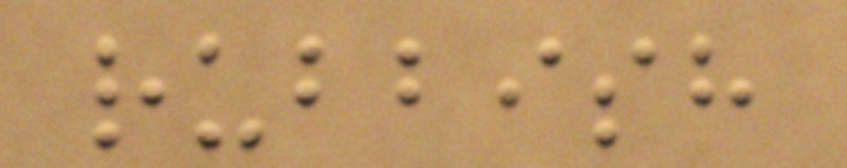rubbish
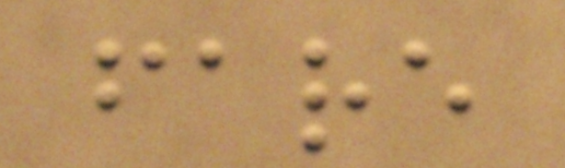fare
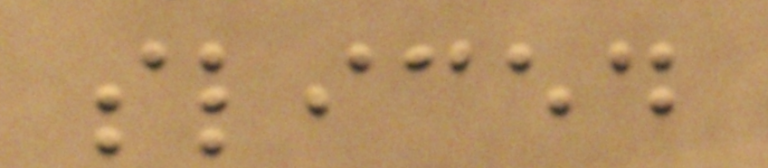sliced
